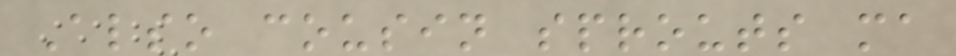Also cousin sprouts ma
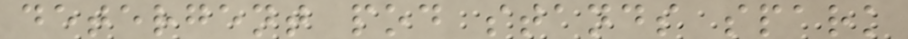detergent pod stands spark
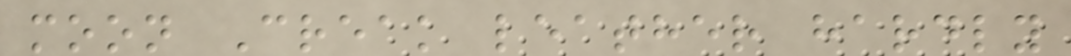moon Creak leather hardly
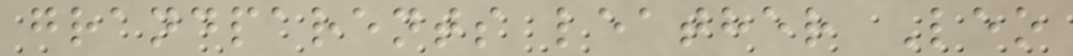grandparents leather Leo
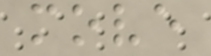move
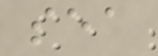sea
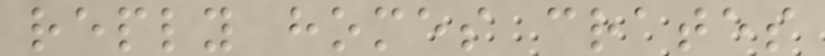reply homes crates
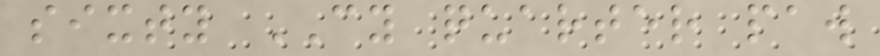sixty CY quarter paw
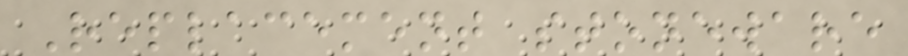Replacement stoneware
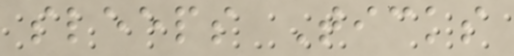sleeps Ticks
